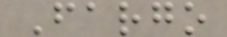Fargo
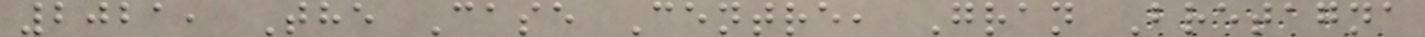2021, The Case Centre, Gran Bretagna
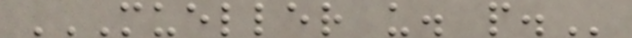MUELLER U. P.
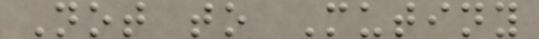Not to Mutiny
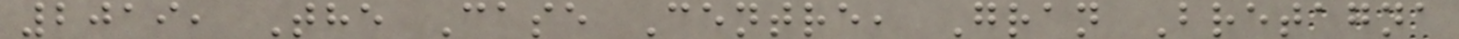2019, The Case Centre, Gran Bretagna
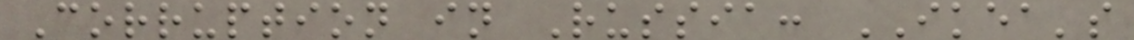Corruption in Russia: IKEA's
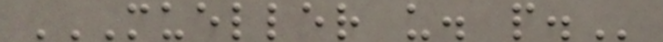MUELLER U. P.
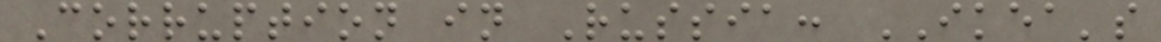Corruption in Russia: IKEA's
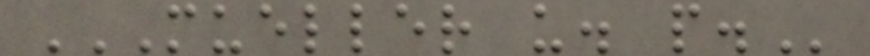MUELLER U. P.
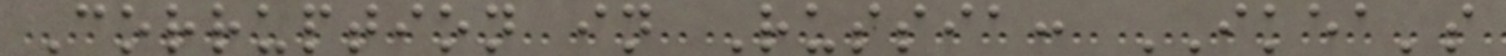Corruption in Russia: IKEA's
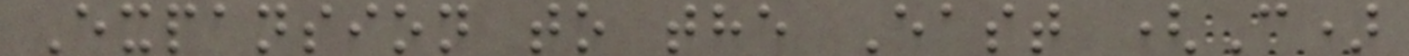Expansion to the East (C)
